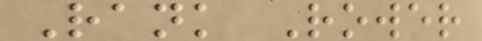Rank Rower
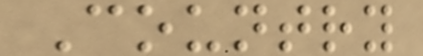Country
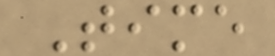Time
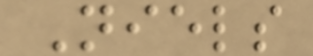Niels
